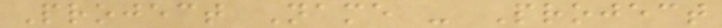Project Name - Project
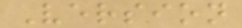Version
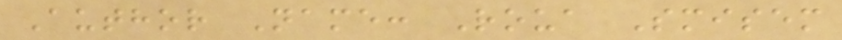Author Name: Roua Smisem
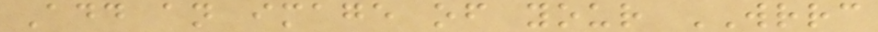Add an image of your WRRC
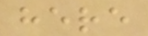here
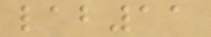lab11
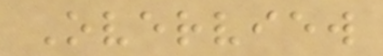Overview
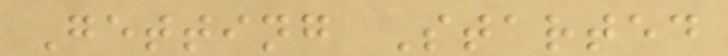Getting Started
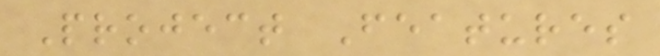Project Features
